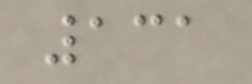131
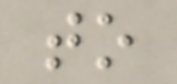to
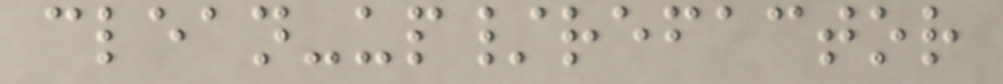clean-up/refactor
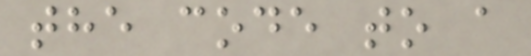the code to a
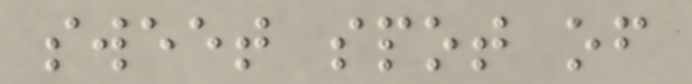sweet spot of
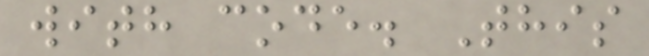with code. This
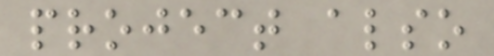project also
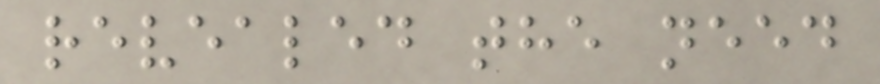revealed the need
